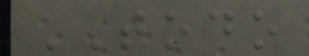TODO
